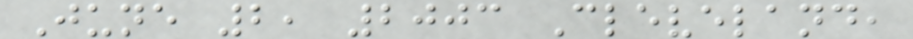June 2, 2003 Cleveland,
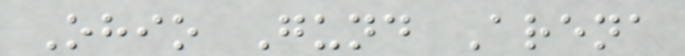Ohio Gund Arena
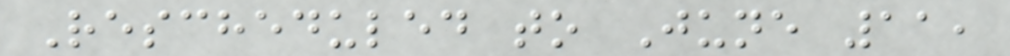Rescheduled to June 11,
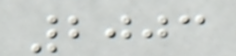2003
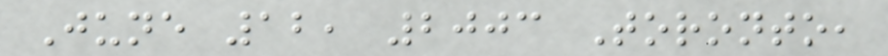June 12, 2003 Toronto,
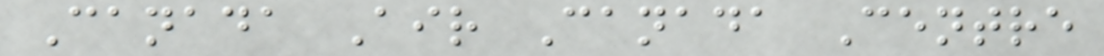Canada Air Canada Centre
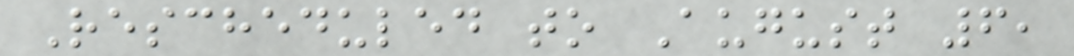Rescheduled to August 6,
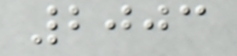2003
